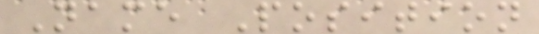Name Position
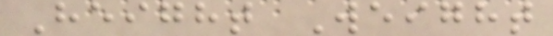Height Weight
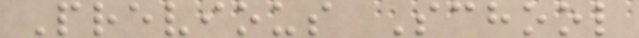Previous School
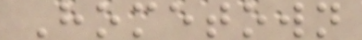Hometown
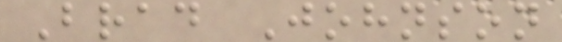Brad Johnson
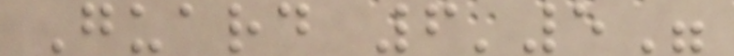Guard 6'5"
